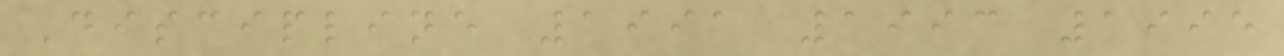Discipline 1991 1993 1995
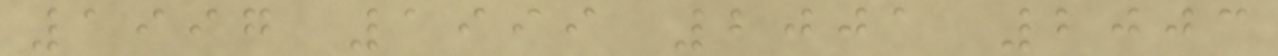1997 1999 2001 2003
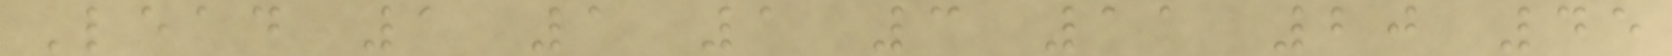Lead 1 1 1 3 11 20 45
